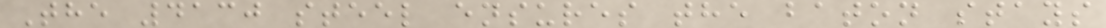The 4130 steel ensures the baton stays
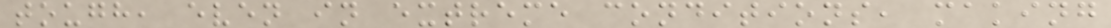tough, even in extreme conditions, making
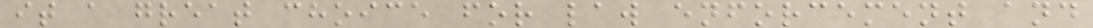it a great choice for law enforcement and
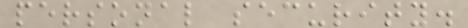personal security.
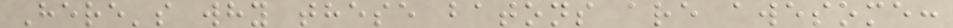Here's why these batons are awesome:
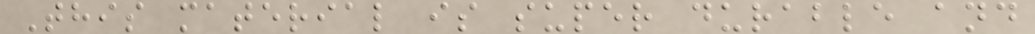This material is super durable and
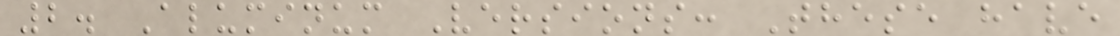2. Aluminum Versions: These have
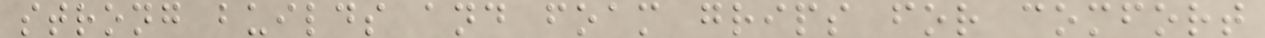strong builds and foam grips for comfort
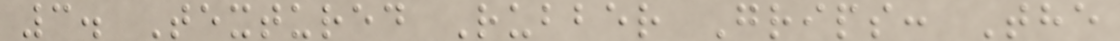3. Textured Rubber Grips: The
